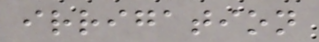irrigation
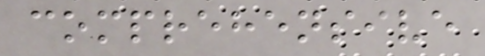comprehensive
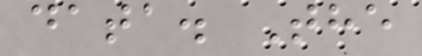data. The
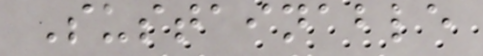Sustainable
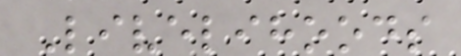Livelihoods
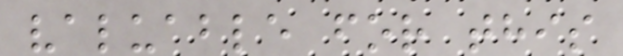valuable for this
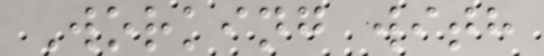Working with
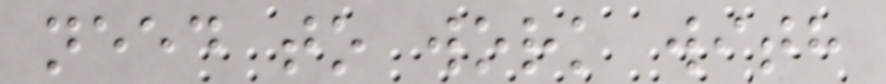need to work with
